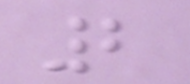2
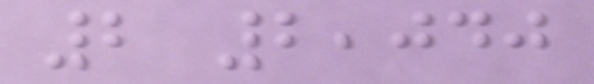2 2,040
